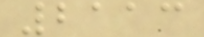2113
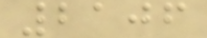2106
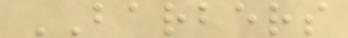BARBERS
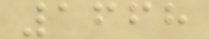1668
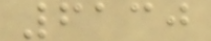6130
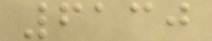6130
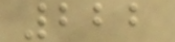222
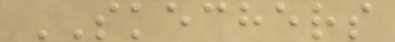SKECHERS
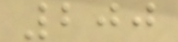200
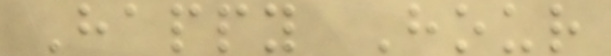Happy Hour
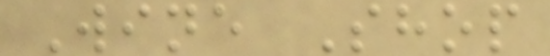Wine Shop
